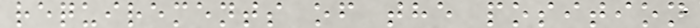requirements of the position
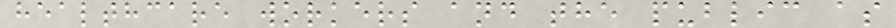healthcare workers and the public as
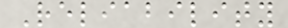Reliability
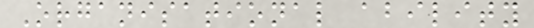Organisational ability
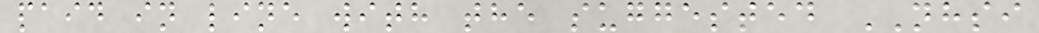paid in line with the suggested NHSI
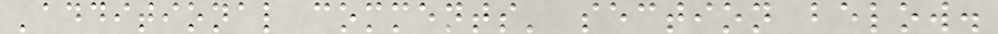'additional comments' section below.
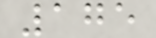175
